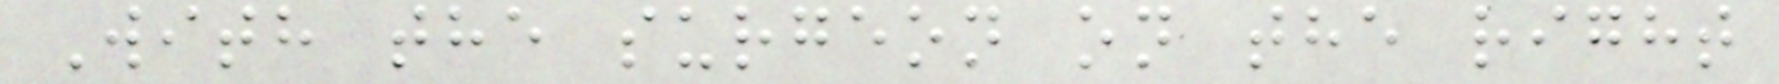With the surgeon on the right
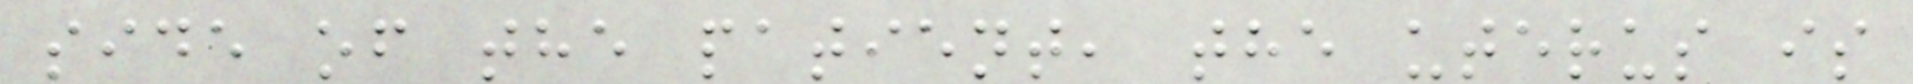side of the patient, the uterus is
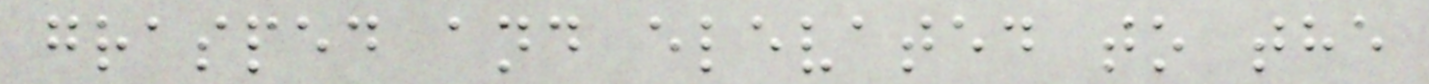grasped and elevated to the
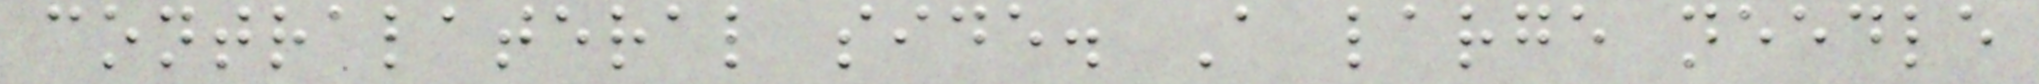contralateral side. A large needle
